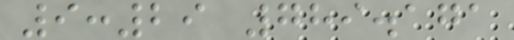9:29 789.171
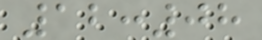12:08
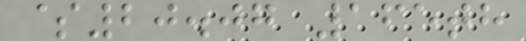$20.07 165th
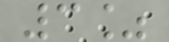3%
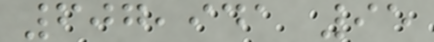607,941 95
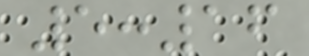5:16
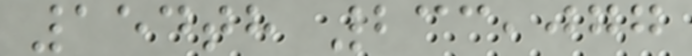154th 233,077
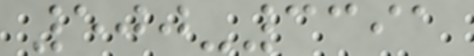500-3391
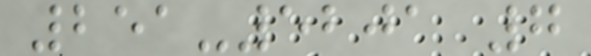251-5201 7
